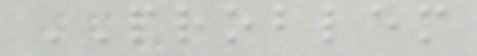PROBLEM
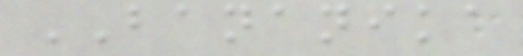BANANIKA
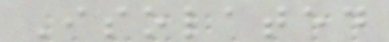Isolated
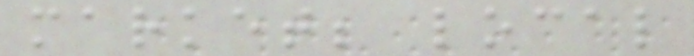market; local
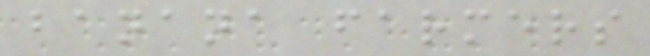banana farmers
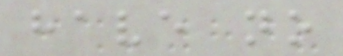have no
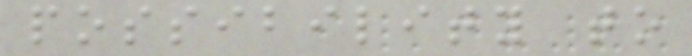possibility to
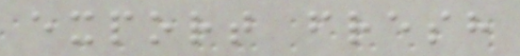export fresh
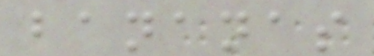bananas
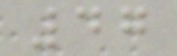47
